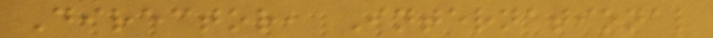Director, International
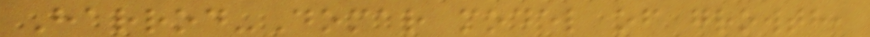Harrod-Domar model of growth,
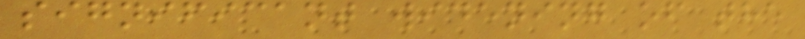significant widening of the
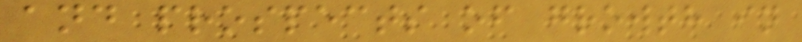and prospects of growth in
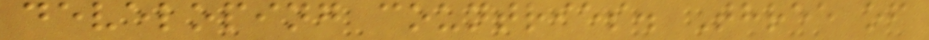developing countries. Three of
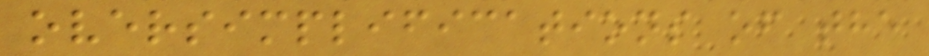oversimplifications of the
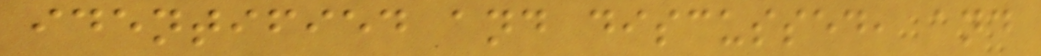identified and discussed, and
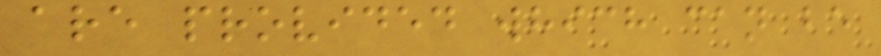are provided which can be
